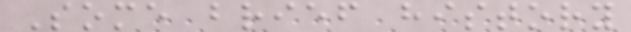Some brief history
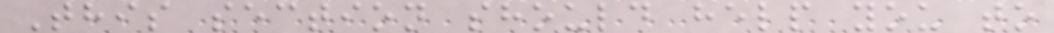This section should help you to
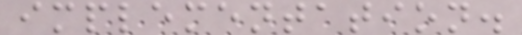implementation.
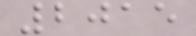2015
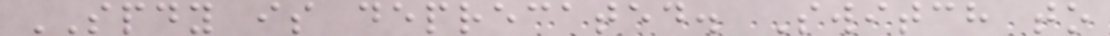SPDY is deprecated. Switch to
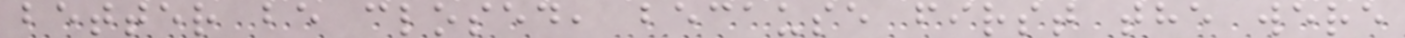better be closed, because first the were
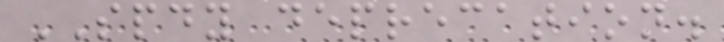SPDY deprecation.
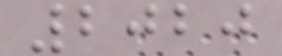2020
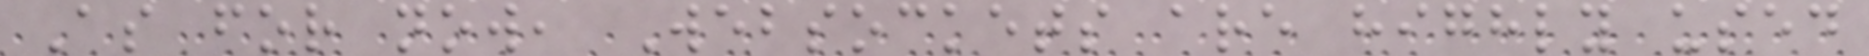As for now, Websockets are highly used
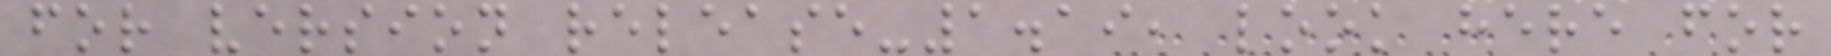for version release-1.19, look here for
